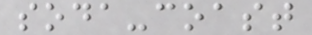soda-coast
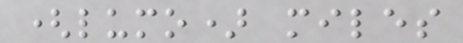(lumo) miles
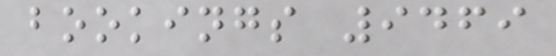bookings 9469
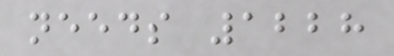needs 1228
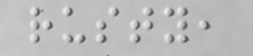rusty,
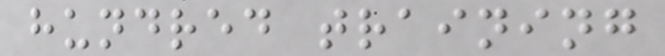hundred training
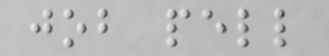job pell
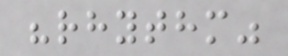"rhythm"
